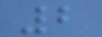2
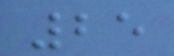25
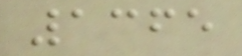1365
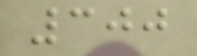300
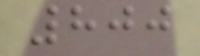800
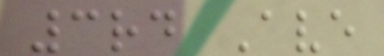3rd Ave
